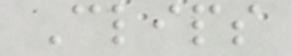Clips
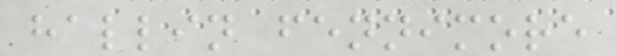hallin fennimore
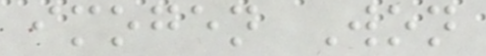imogen Won
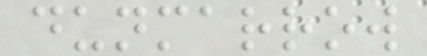dunmarrow
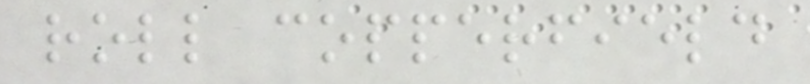roll copperfield
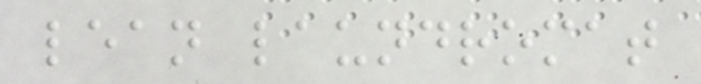lean laundromat
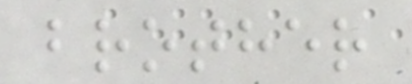brother
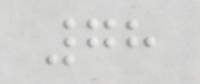78
